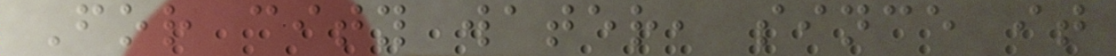For city water, since it
